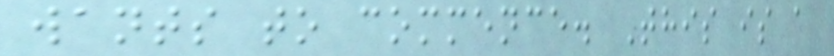wants to commence. This is a
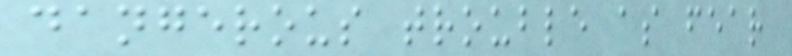dangerous trouble as fear
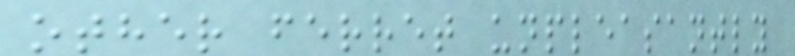other ferret unpleasantly
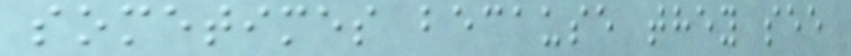sometimes because they see
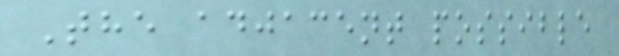The adjacent possible
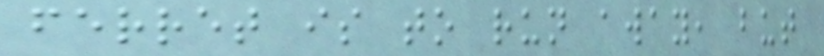ferret is to run away, but
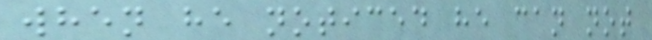when he noticed he can not
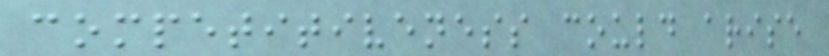competitiveness could arise
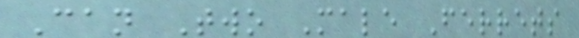Can Two Male Ferrets
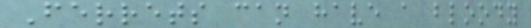Ferrets can have a bloody
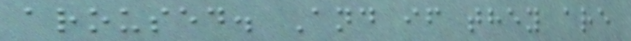aroused. And if they are
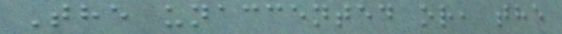The unaccented or, the
